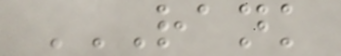RANK
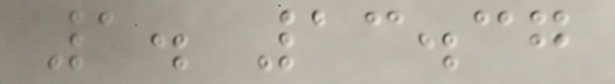1. 13.37
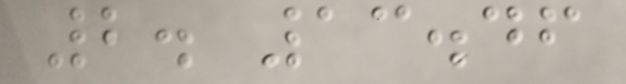2. 13.46
